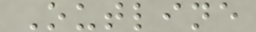Outline
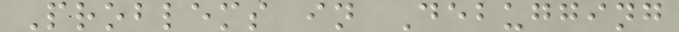Problems in Debugging
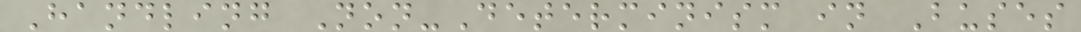Handling Non-Determinism in Buses
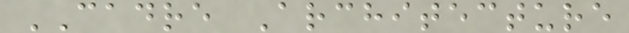CADRE Architecture
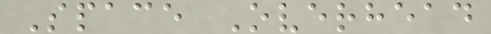Space Overhead
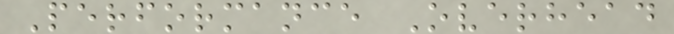Performance Overhead
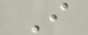I
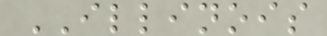ILLINOIS
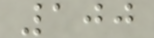100
